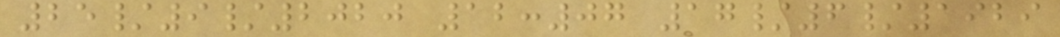25/9/2020 12:07 17/6/1929
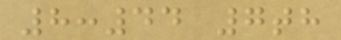8:44 7th
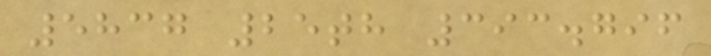5837 25th 393.796
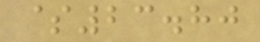$23.80
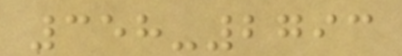358-2793
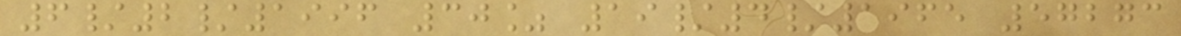6/2/1996 30% 19/4/1965 57273
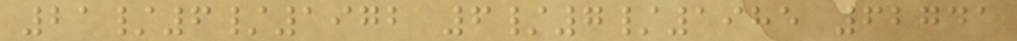21/6/1972 6/7/1985 62741
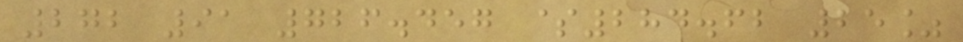272 91 726.457 $284.62 25%
